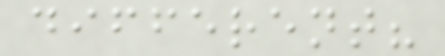different?
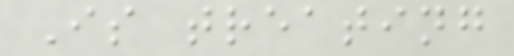Is treating
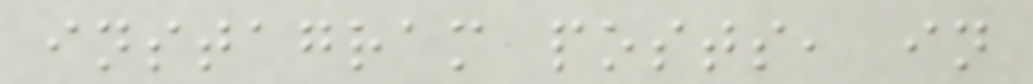instagram posts, in
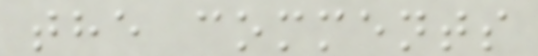the comments
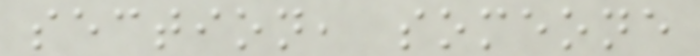section, someone
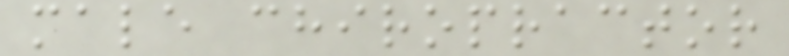male chiropractor
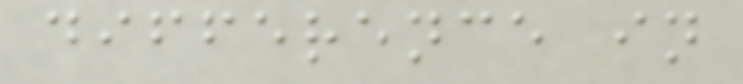difference in
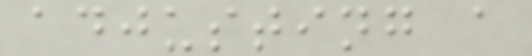adjusting a
